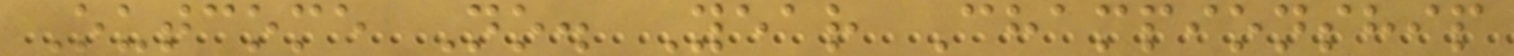Outcome No. Year Championship
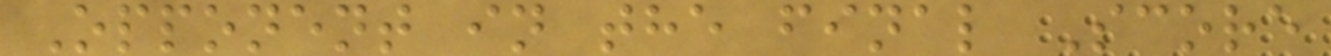Opponent in the final Score
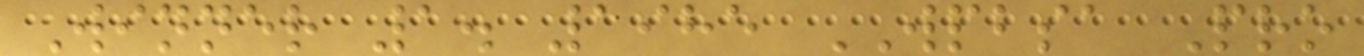Winner 1. 1985 WPBSA Pro
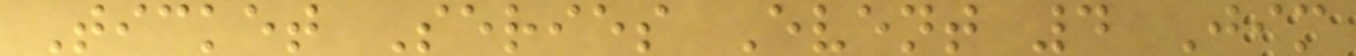Ticket Series Event 4 Jim
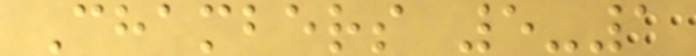Chambers 5-1
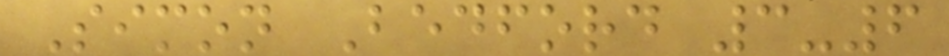Simon Bedford 3-6
